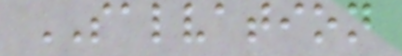SALVATION
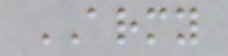ARMY
